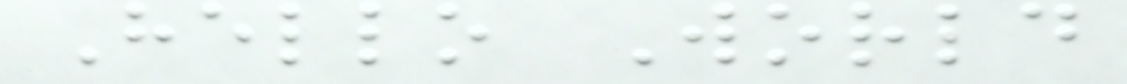Hello World
